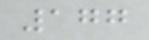177
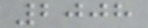2008
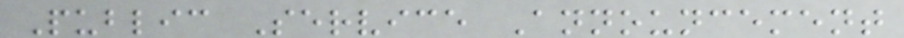Public Service Announcement
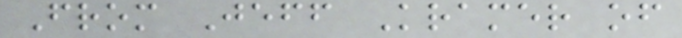From Jeff Kramer of
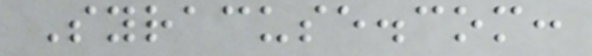Syracuse.com:
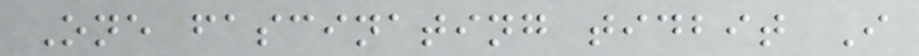One fascinating tidbit I
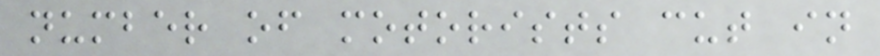number of motorists cut in
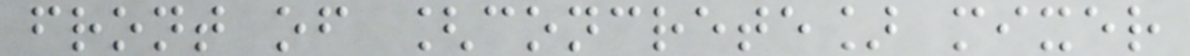front of [concrete] mixer
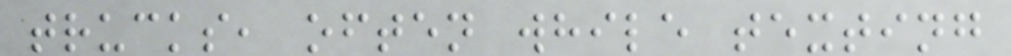trucks, often while texting
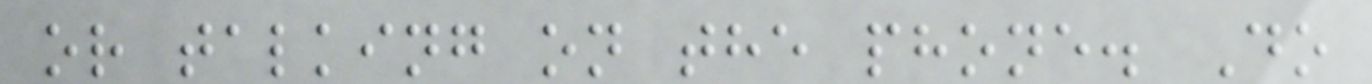or talking on the phone. Do
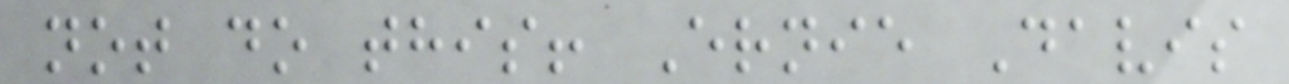not do this! Ernie Davis
